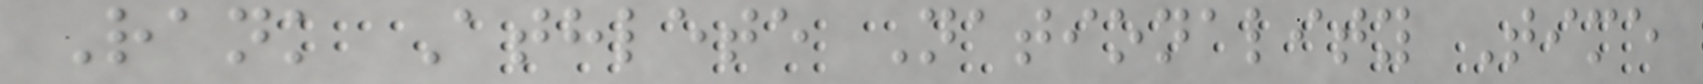Rank Athlete Nationality Time
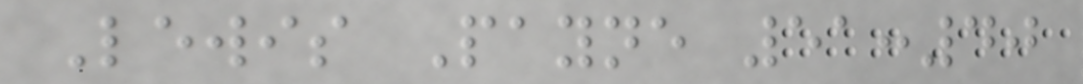Lewis Payne 51:40
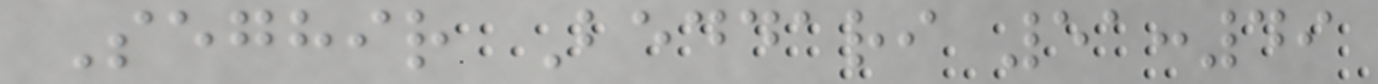Seghir Beddari 51:49
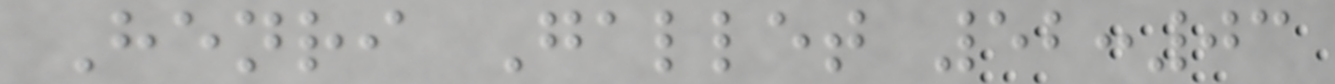Henri Gallet 52:03
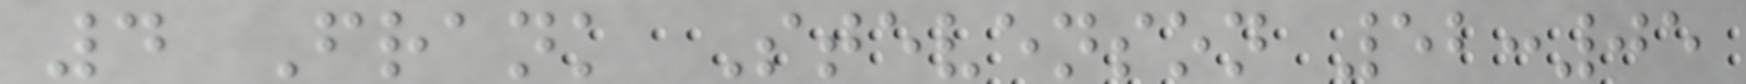4 Frank Stevenson 52:05
